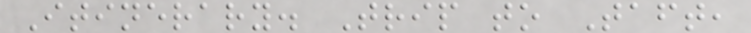Itinerary. Trip to Taft,
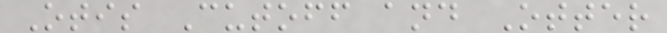Otis Cutoff and Otter
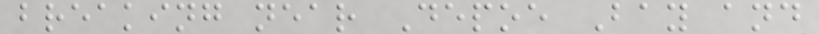breaking near Depoe Bay and
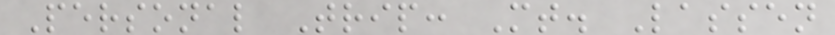Personal Trip: Mt. Lassen
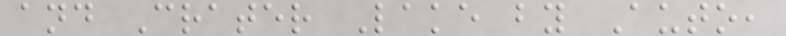and Crater Lake by Auto,
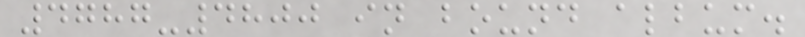4787-4800 in bound album.
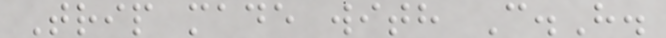Trip made with C.H.
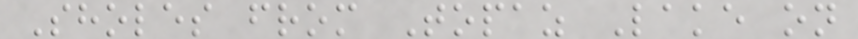Sholes from Topaz Lake on
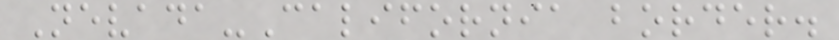Nevada-California border.
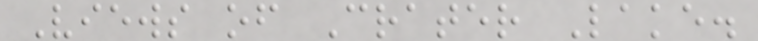Views of Crater Lake.
